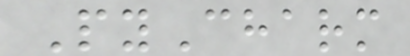PyCharm
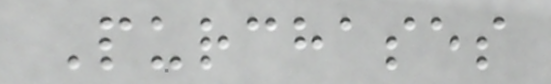Purchases
